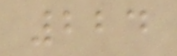224
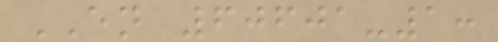EN 60601-1:
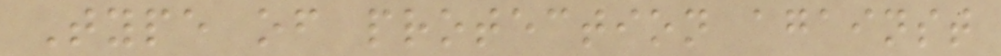Type of protection against
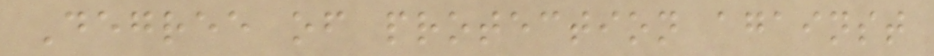Degree of protection against
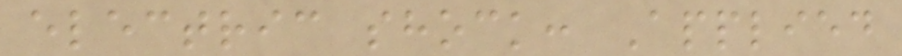electric shock: Applied
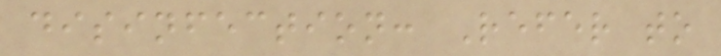disinfection: Refer to
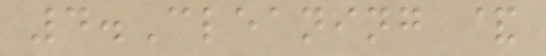4.Cleaning &
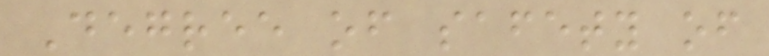Degree of safety of
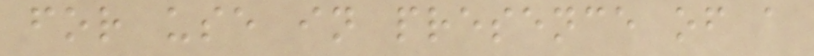for use in presence of a
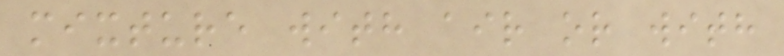mixture with air or with
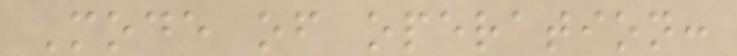Mode of operation:
